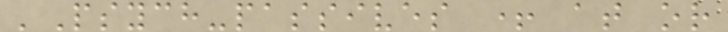'Psych-passives + at or
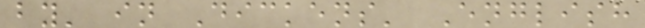by' in Dickens' English
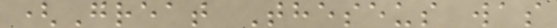(Great Theseus was
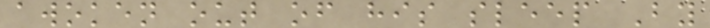awoken out of his sleep By
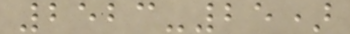2523-25)
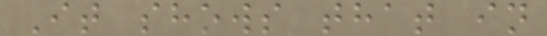It shows that in
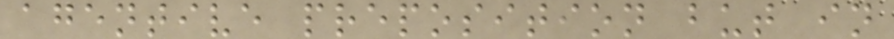agentive preposition but in
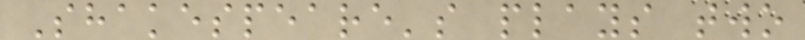Shakespeare's plays two
